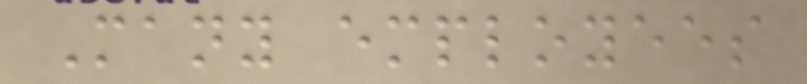Many employees
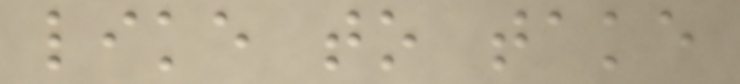like to take
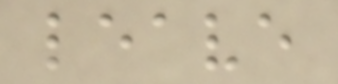leave
